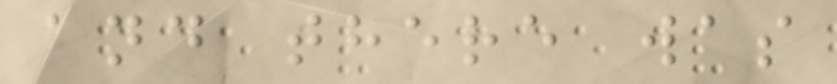and there was
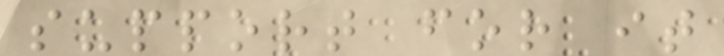support for it
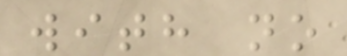with no
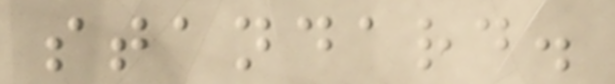standard.
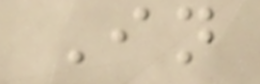In
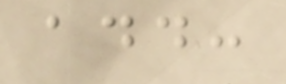add:
